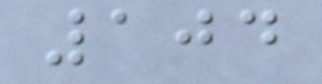104
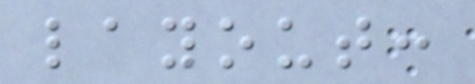layout:
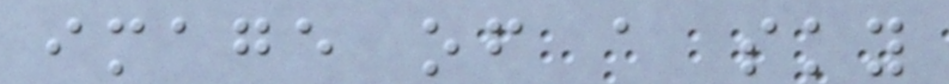image of a sky
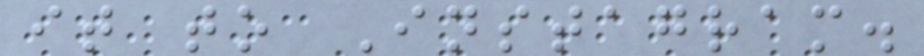it to Instagram.
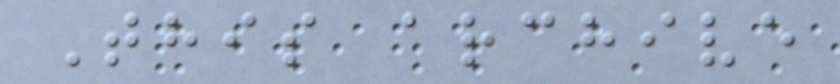This archive
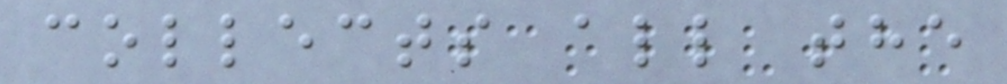collects all the
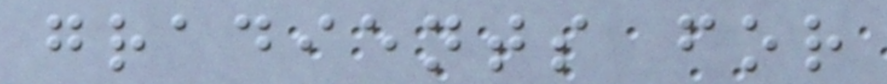gradients for
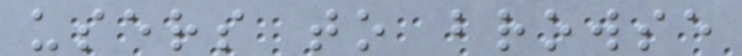users to browse
